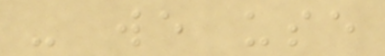- we use
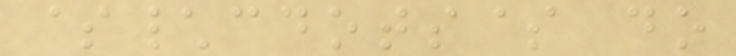$\cdots$ do
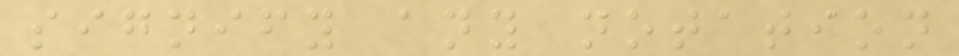signify any notation
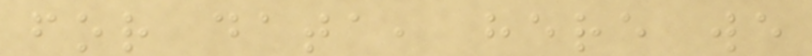for data, here we
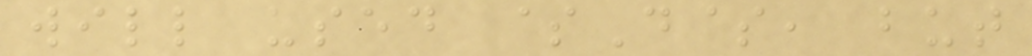will used $D$, but
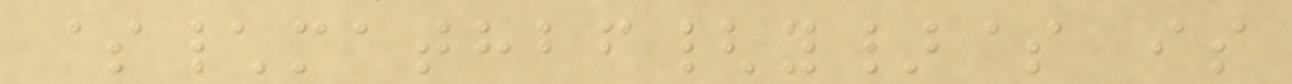$\mathbf{y}$ is
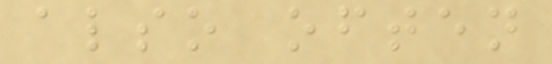also often
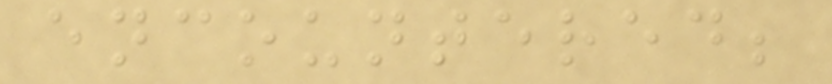encountered;
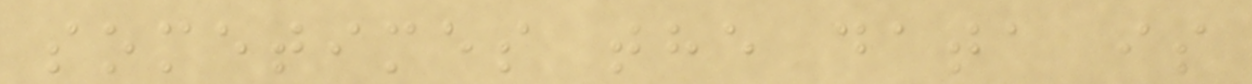sometimes the data is
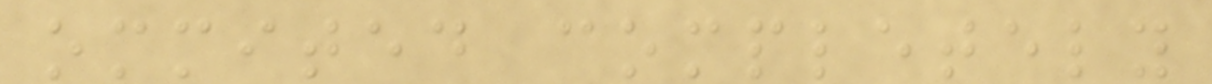ommited completely
